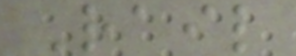Rail
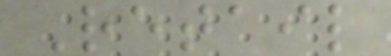Retail
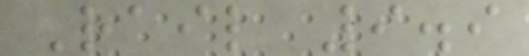Rail 9.9
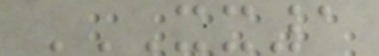XX1
